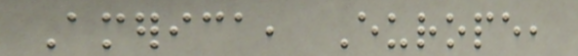America, Europe,
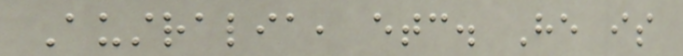Australia, etc. He is
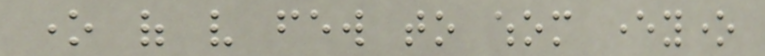one of very few to whom everyone
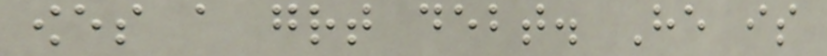owes a great debt. He is
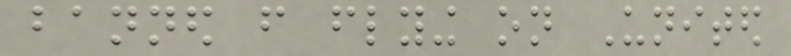banned from flying on United
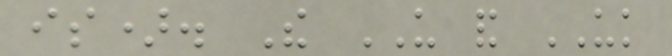is). The US and UK
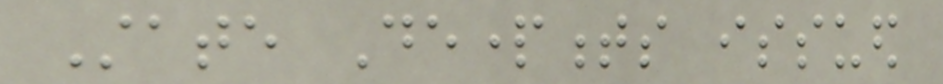State Departments issued
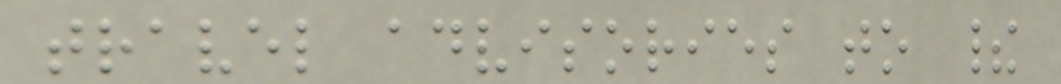travel advisories to their
